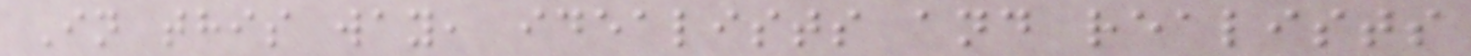In this way, idealists and realists
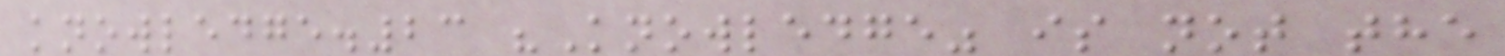knowledge.23 "Knowledge" is not the
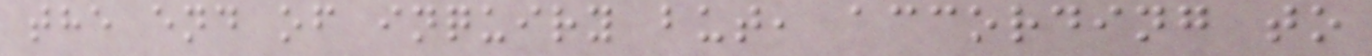the end of inquiry but, according to
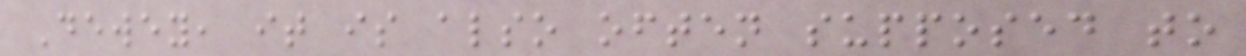Dewey, it is also often supposed to
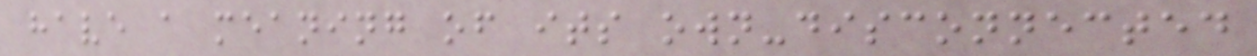have a meaning of its own-disconnected
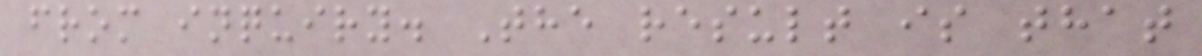from inquiry. The result is that
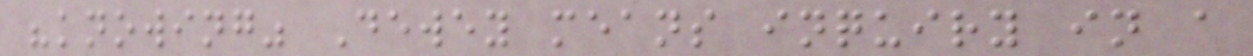"knowing" Dewey means inquiry in a
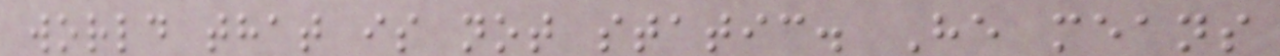world that is not static. He means
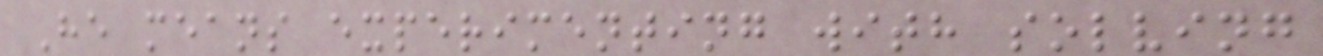He means experimenting with solving
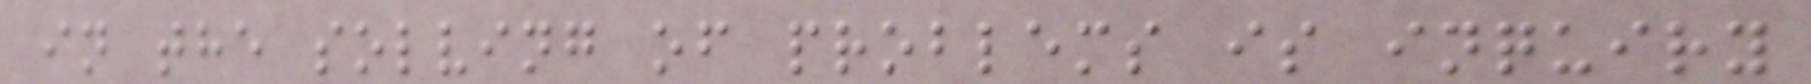in the solving of problems is inquiry
